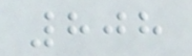808
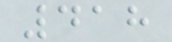418
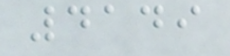4149
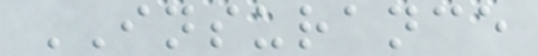INSURANCE
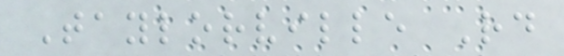Taylorville Rd
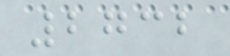2732
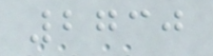2730
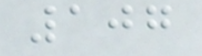107
